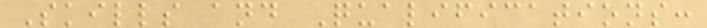Skills and Qualifications:
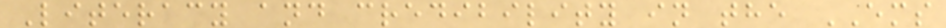Literacy and credibility in the EMS
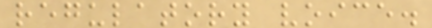regulatory voice.
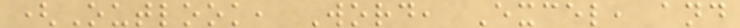(Outlook, Word, Excel, and
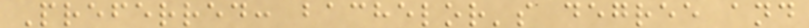Preferred: bachelor's degree and
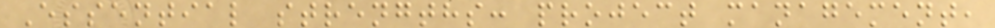Essential strengths: project management,
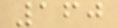160
